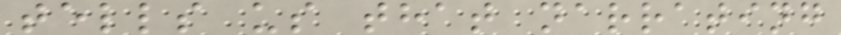tells us that narrating
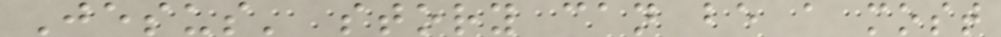Jesus' story can be a most
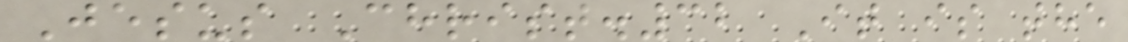Jesus Christ.32 It is the
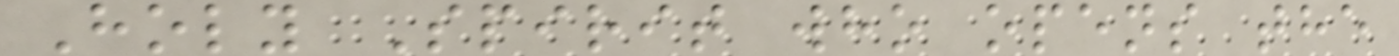Holy Spirit who opens the
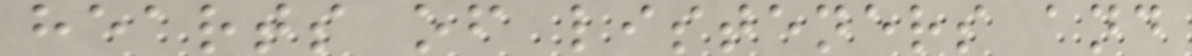hearts of listeners and
